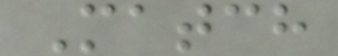Match
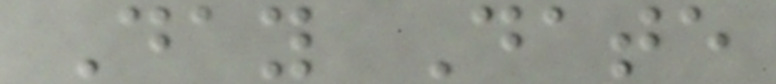Day Date
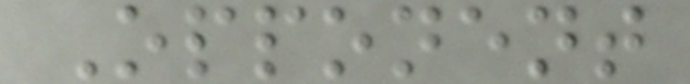Opponent
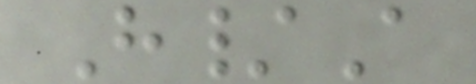H/A
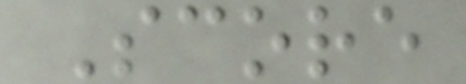Score
